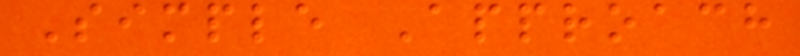Simple Approach
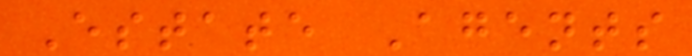Estate Agents
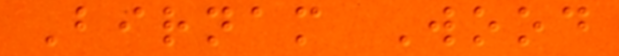Birnam Wood
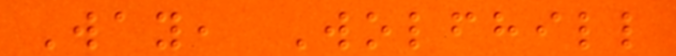Way, Wolfhill
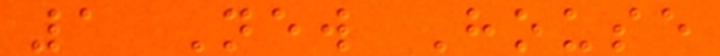1 New House
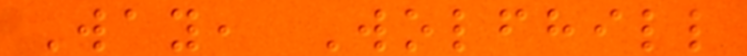Way, Wolfhill
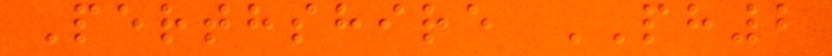Perthshire PH2
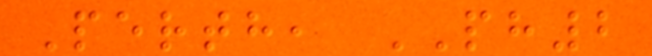Perth, PH2
